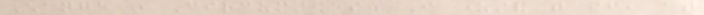Change in Circumstances. I understand that if, at
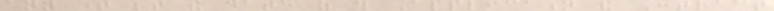any time between the date of this Application and Contract
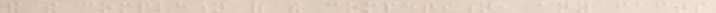and the completion of the competition, any facts
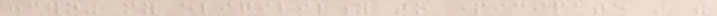concerning my eligibility to participate in the
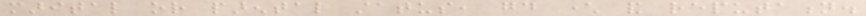marital or parental status, good character and reputation.
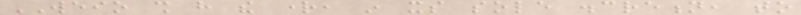WEIO shall have the right, in its sole discretion, to
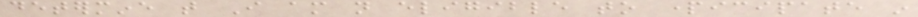determine that I am not eligible to participate in
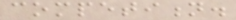competition.
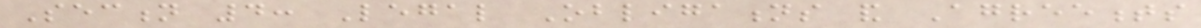Section 4: Legal Obligations and Agreements
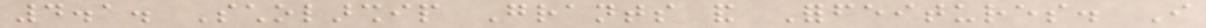4.1. Scholarship Grants and Forfeitures. I
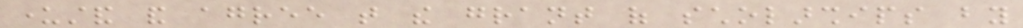understand and agree that the grant of scholarships by
